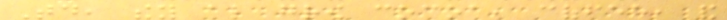Today, they also grow cocoa, coffee, and
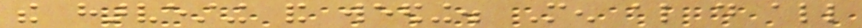the harvesting and weeding. Men also do all
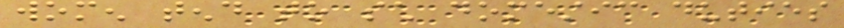women tend to such domestic duties
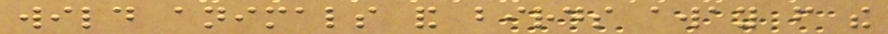wild animals and birds away from the
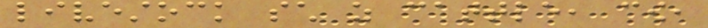livestock such as cattle, cow,
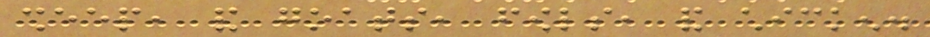sheep, and goats, fowls, and chicken.
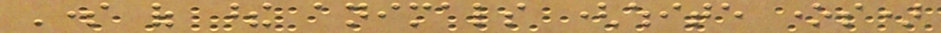Some of these animals (white ones)
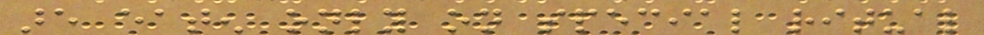are eaten only on special ritual
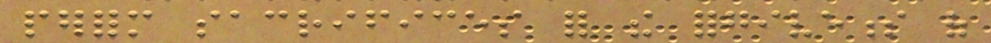perform sacrifices for the forgiveness of
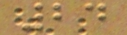24
